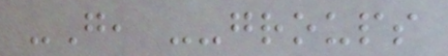-G, --groups
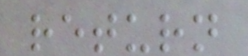return
